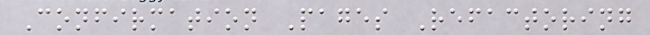Confirmation Pages Refactoring
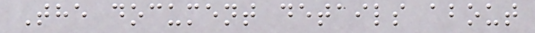The document details about
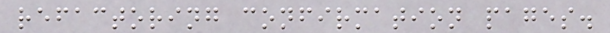refactoring confirmation pages.
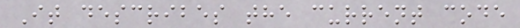It describes the current code
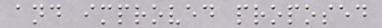and improved proposed
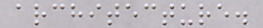architecture.
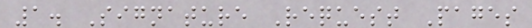1. Signature Request Pages
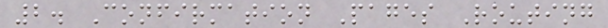2. Confirmation Pages Routing
